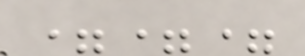===
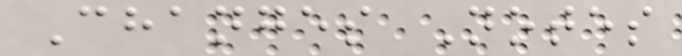Changes Notes
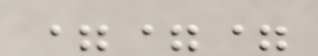===
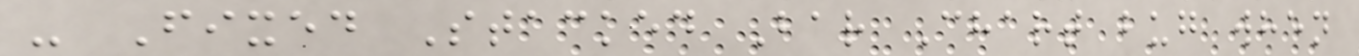- Fixed Stacked Bar Chart bug when
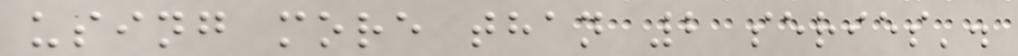using more than 2 series'.
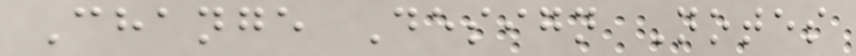Change Design Notes
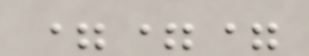===
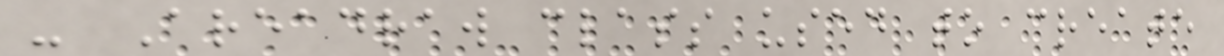- Areadraw class used to create
